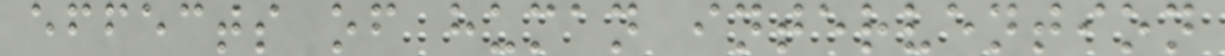effects of human intervention
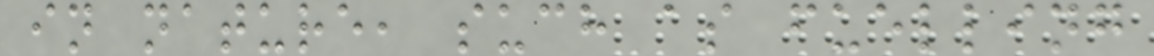in nature, such as fuelling
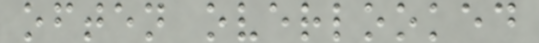often overlooked
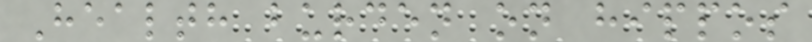Health burden on hippos
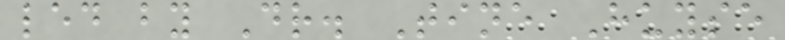led by Dr. Tine Huyse
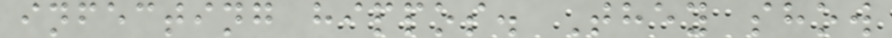infecting hippos. They show
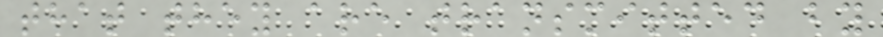that they are transmitted by
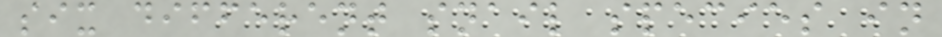six different snail species in
